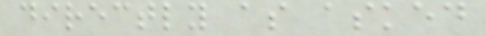directly as asked
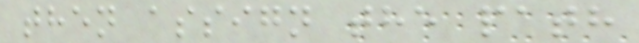then assign the path
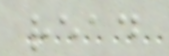read
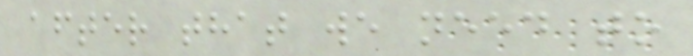after that we need to
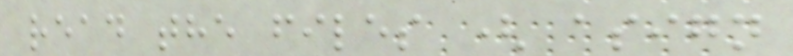read the files ( asign
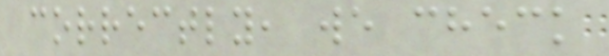correctly, we check
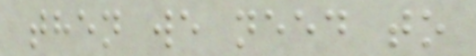then we need to
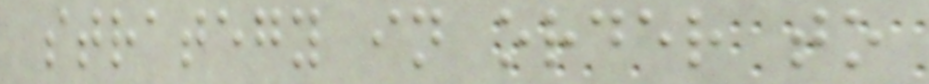strategy in order to
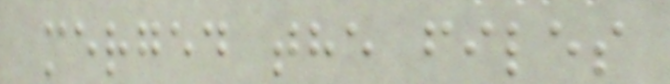merged the files
